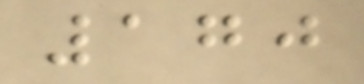170
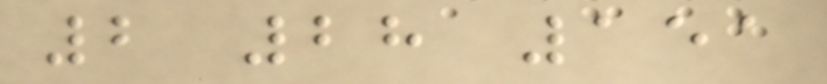2 28 151
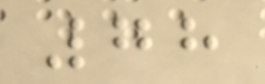78
